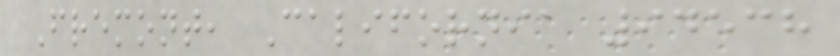Fremont, California 94538
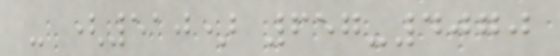- (510) 657-4070
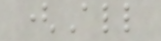(All
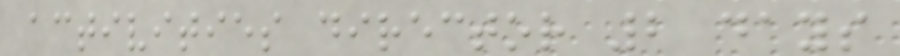activities director 2 days
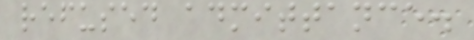refused admittance.
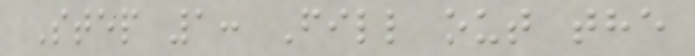Step 1: Fill out the
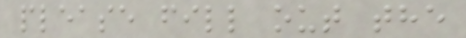please fill out the
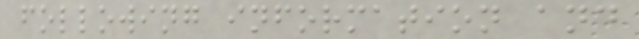following information and
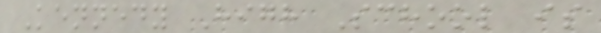Kennedy High School is
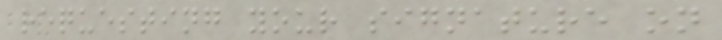requesting your signature on
